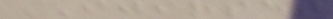IJIRSET
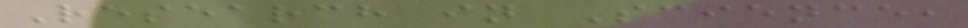Research in Science,
